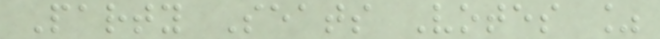Party Seats Votes %
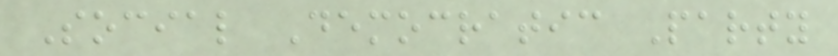Social Democratic Party
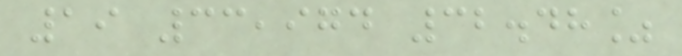19 33,974 32.48%
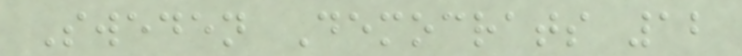Sweden Democrats 12
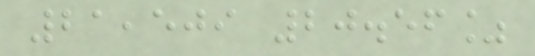21,509 20.56%
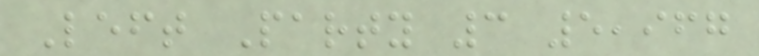Left Party 3 5,967
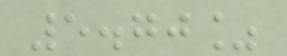5.70%
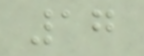17
